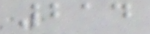214
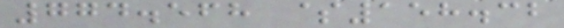774.568 $158.32
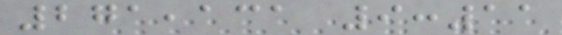271,131 9:11
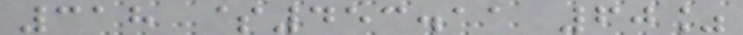318 $453.11 60%
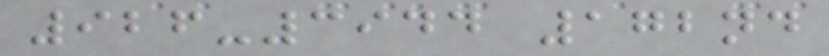926-3944 172nd
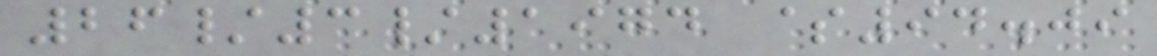26/3/1974 $94.09
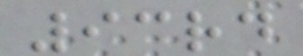93rd
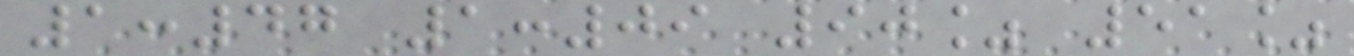1:47 1:09 90% 51%
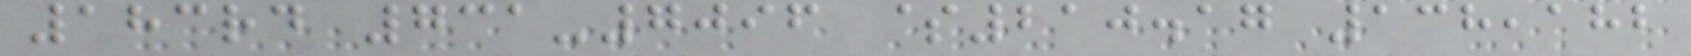183rd 731-7096 $210.17 138,182
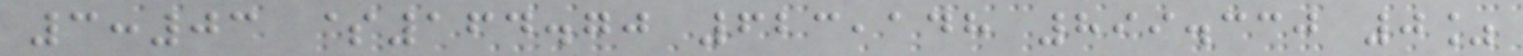3:03 $164.70 623,148 899.330 0%
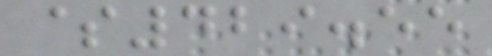$429.55
